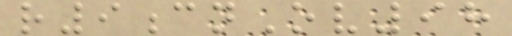r9cnOv98
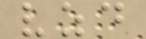vzd
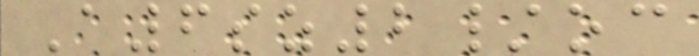A6sz2/oc
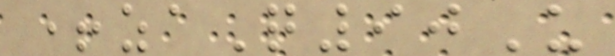+zaQ90U
